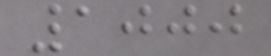1000
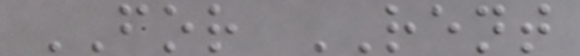FOR RENT
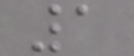1
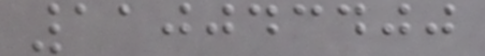110043400
